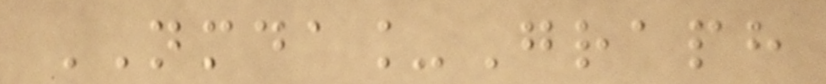NMDA_Graph
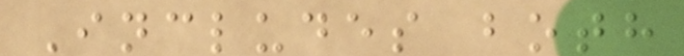Includes both
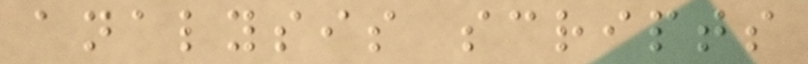analysis scripts
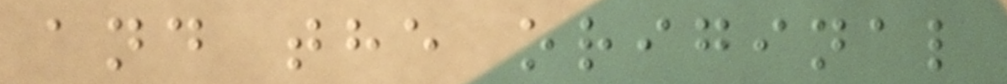and the original
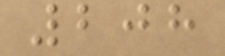208
